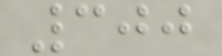300
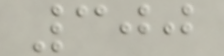300
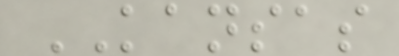KANSAS
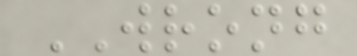WRONG
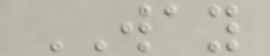WAY
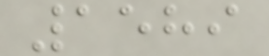1589
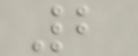2
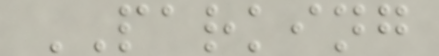PARKING
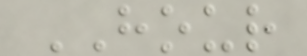HOUR
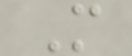M
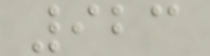923
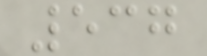537
